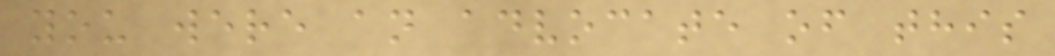you were an advocate of this
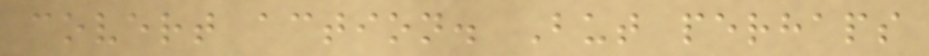covert action. But perhaps
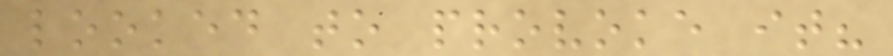looked to provoke it?
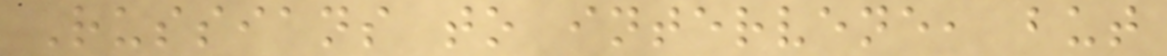Russians to intervene, but
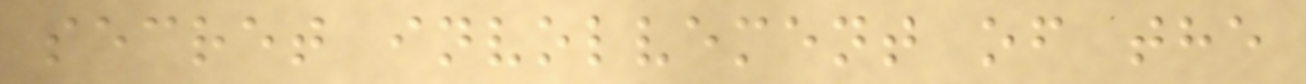secret involvement of the
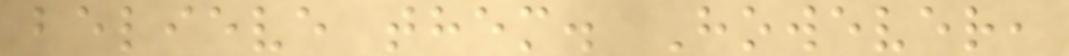believe them. However,
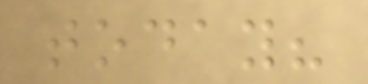today?
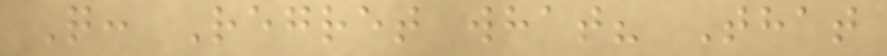Q: Regret what? That
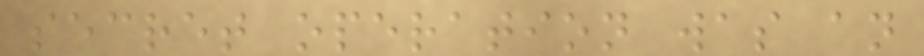secret operation was an
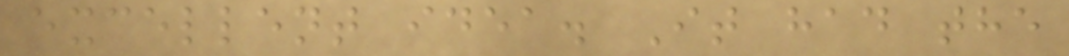excellent idea. It had the
